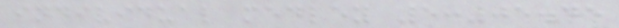individual medley 5:05.45
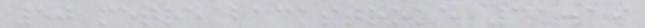50 metre backstroke 31.19
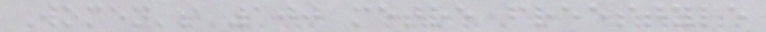Women's 100 metre freestyle
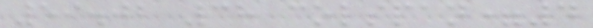59.02 38 colspan=4
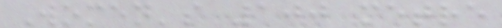Women's 100 metre
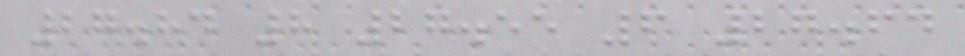27.84 8 27.55 6 27.64
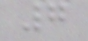7
